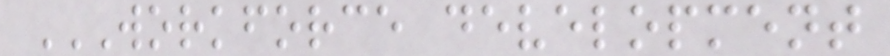WORKFORCE DEVELOPMENT
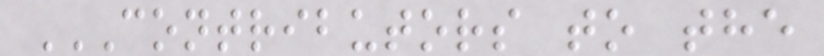CONTRIBUTORS TO THE
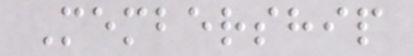Membership
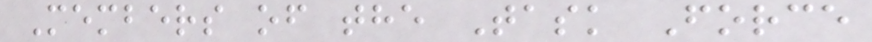Members of the Task Force
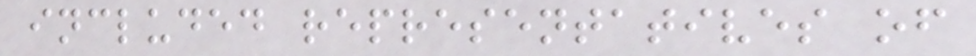included representatives of
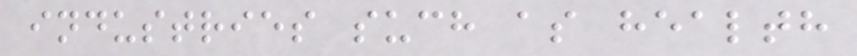industries such as health
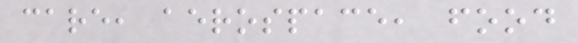care, aerospace, food
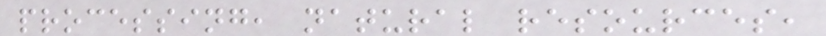processing, natural resources,
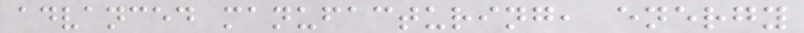advanced manufacturing, energy
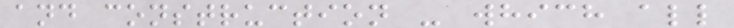and construction - which all
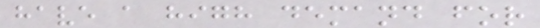have a high demand for
